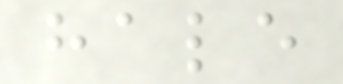hale
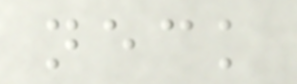neck
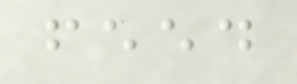feed
